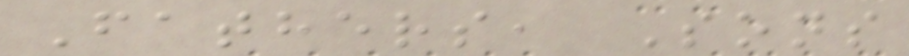Fathers, Sons
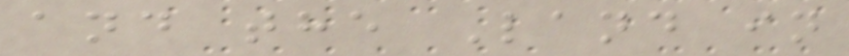and the Land in
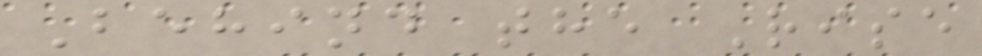Behind the Rise
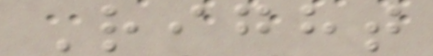Right
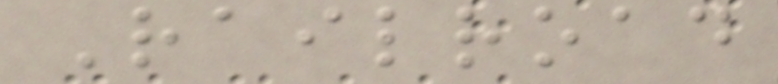Railroad
